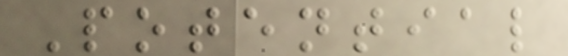Potential
